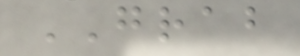GRAB
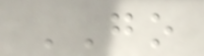GO
